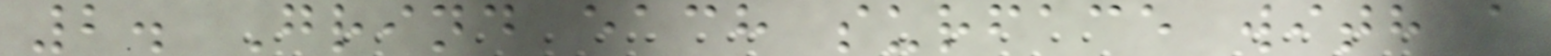2. Grind each surface with a
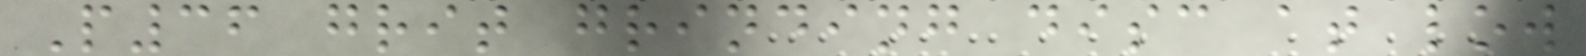P36 grit grinding disc at low
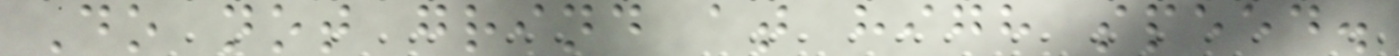Do not grind at high speed.
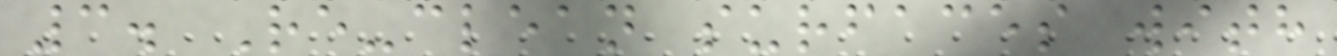3. Re-clean surfaces with
